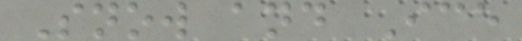Snow and Ice
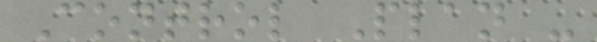Control Plan -
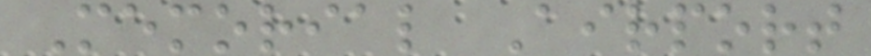Memorial Airport
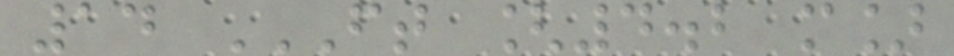14 FT [4.2 M]
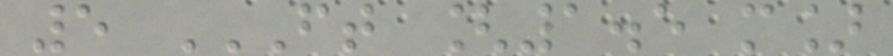5 FT [1.5 M]
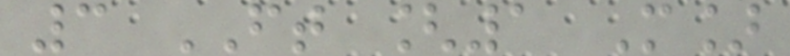3 FT [1 M]
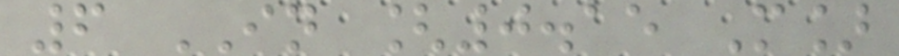6 IN [0.15 M]
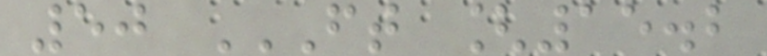50 FT [15.2
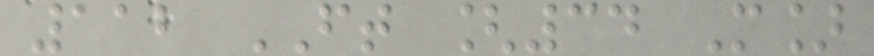112 FT [34 M]
